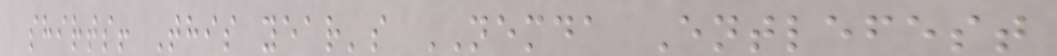shirts! This year's NEMDA Entlefest
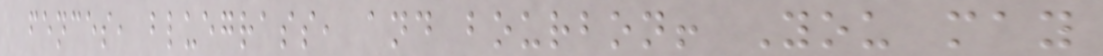fences, bluegrass, and bourbon! You may
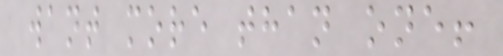want more than one!
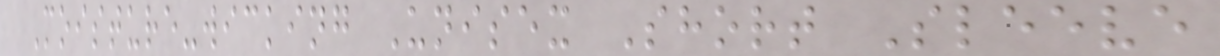Moisture-wicking Unisex Short Sleeve
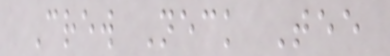Crew Neck Tee
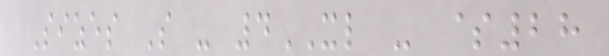Sizes S - 4XL - $28
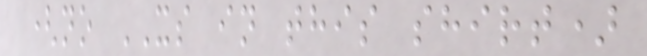(no XS in this shirt)
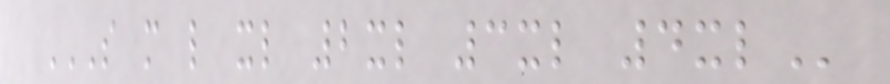S M L XL 2XL 3XL 4XL
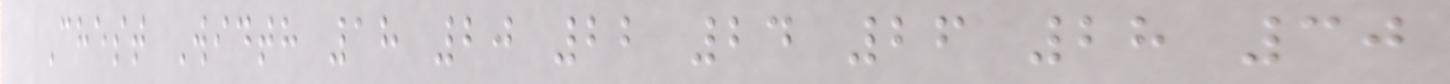Chest Width 18 20 22 24 26 28 30
